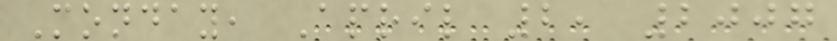Monday, April 2, 2007
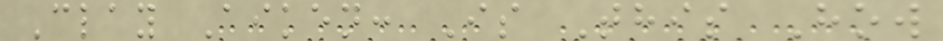Clay Aiken: Is This How
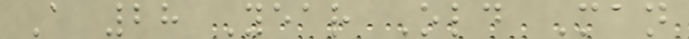A 28 Year Old Man
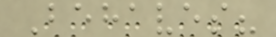Behaves?
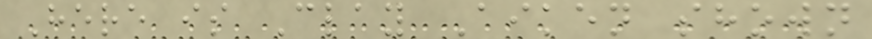Here is Clay Aiken shown
